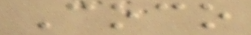Coco
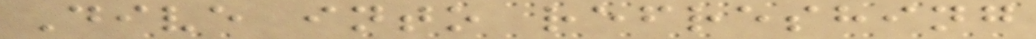Dive into refreshing
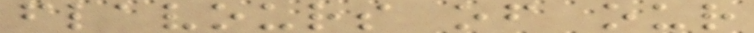flavours of our
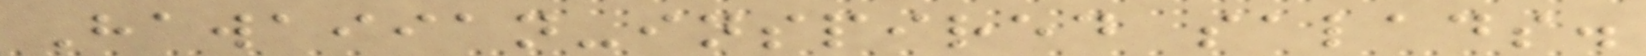Hawaiian-inspired salads.
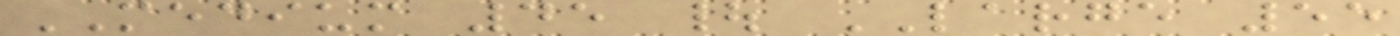MEDIUM 45 | LARGE 55
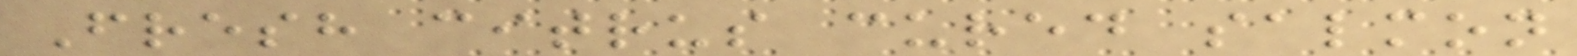Fresh citrus cured salmon
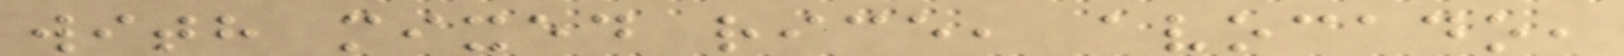with mixed rice, avocado,
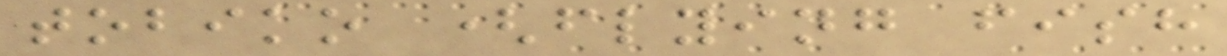tobiko (flying fish
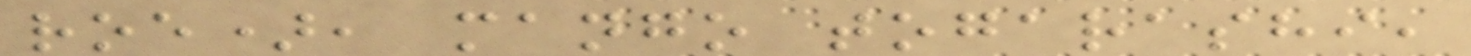roe), mango togarashi,
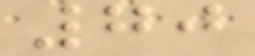70
